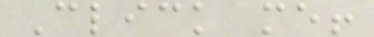Click me!
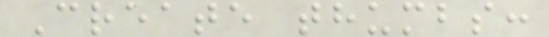Create thumbs:
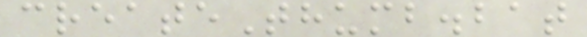createThumb.bat
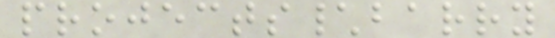projects\barry
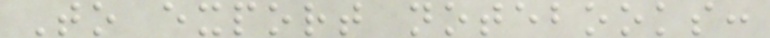To export notebooks:
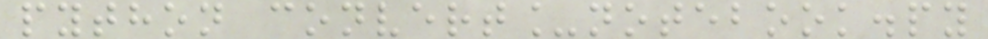python convert_notebook.py
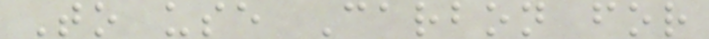To use Carbon for
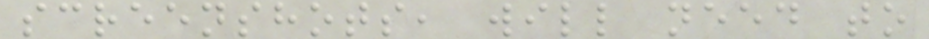screenshots, will need to
